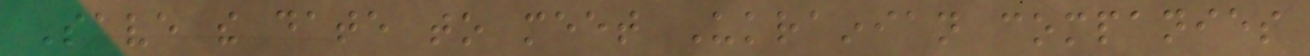Save the date to meet Ukrainian companies
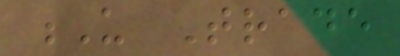U Trade
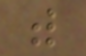with
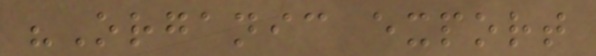"Organic export
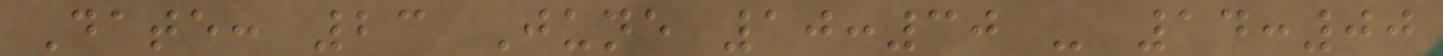Date: 23 June 10:30 - 14:00
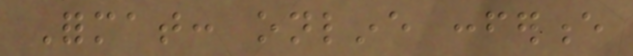Format: online conference
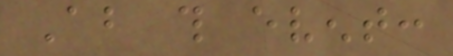About this event:
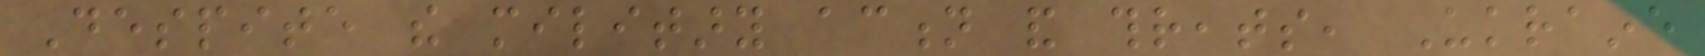Despite the military action and threats, Ukraine
